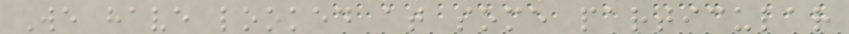We have looked at some particular
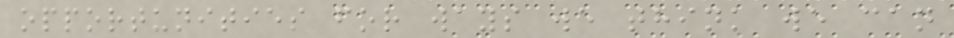opportunities for ways we think we can
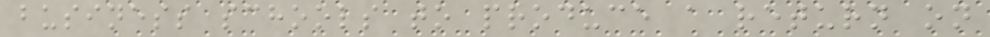business schools to produce a return on
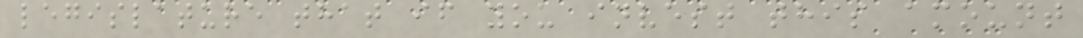legislature that if you invest this amount
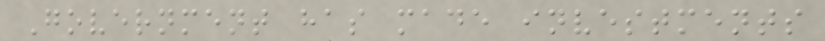Government has made investments
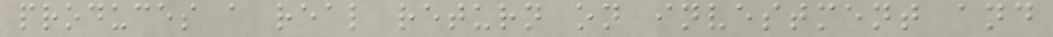produces a real return on investment and
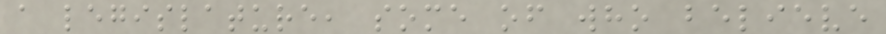a legislature, some of who believe
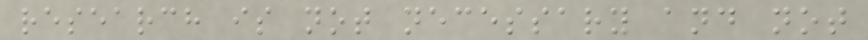research is not necessary and not
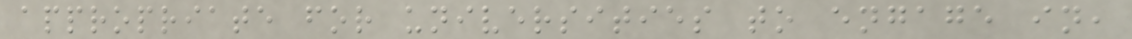appropriate for universities to engage in,
